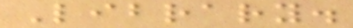Library.
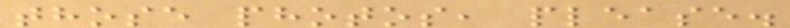those photos, please.
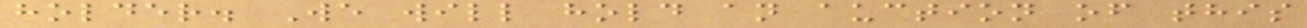holder. We will hold an auction of this
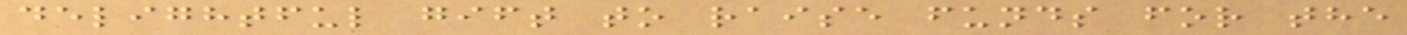delightful gift to raise funds for the
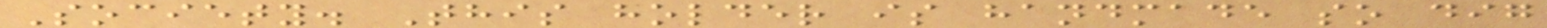Society. This holder is handmade so dig
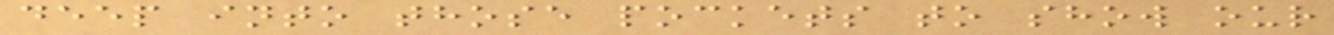deep into those pockets to show our
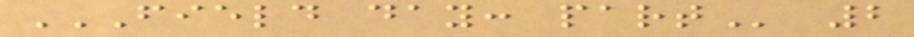FIELD DAY: PART 2
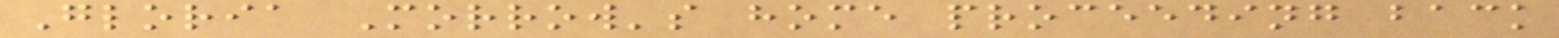Gloria Morrow's home proceeding back
